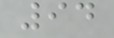94
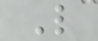L
